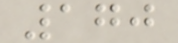170
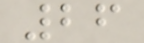26
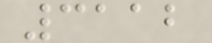3112
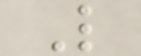L
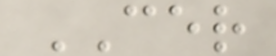CER
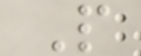P
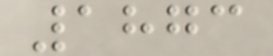1873
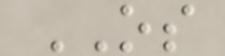OS
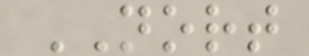NORT
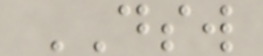DSW
